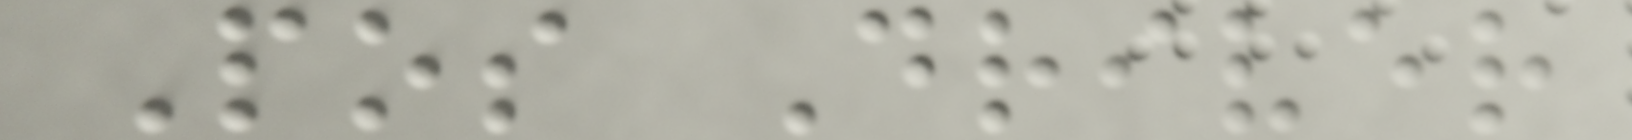Pos Driver
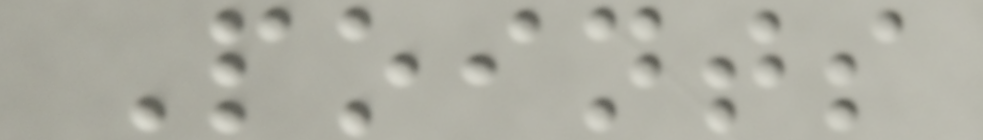Points
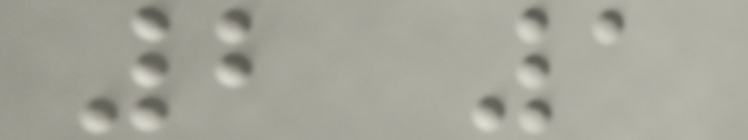2 1
